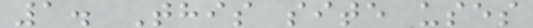1. This site uses
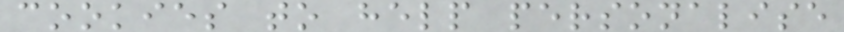cookies to help personalise
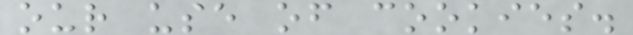our use of cookies.
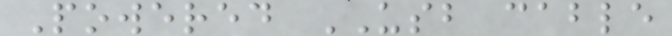Powered USB cable
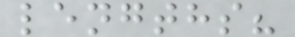lengths?
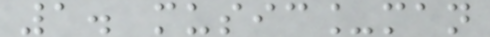1. music_man
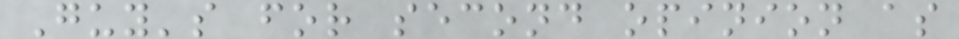Guy's for second opinion as
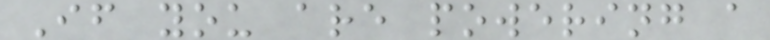If you are powering a
